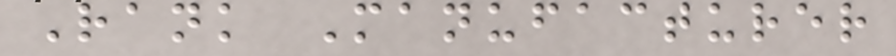Rank Manufacturer
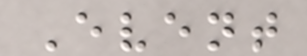Event
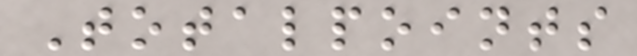Totalpoints
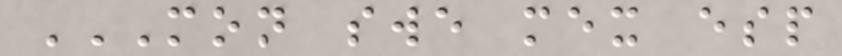MON SWE MEX ESP
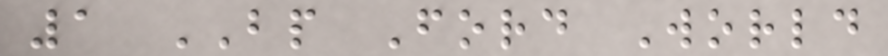1 BP Ford World
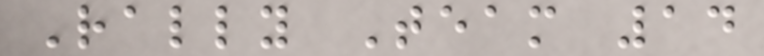Rally Team 14
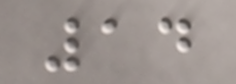14
